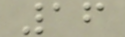16
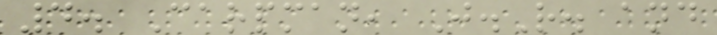4. Carpman, J.R. and
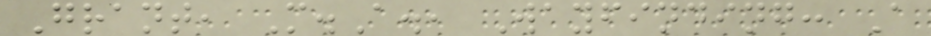Grant, M.A., Wayfinding: A
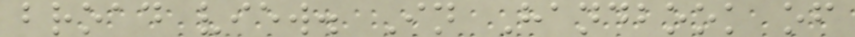broad view. In Handbook of
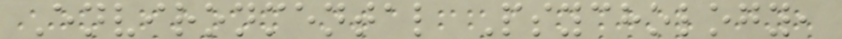Environmental Psychology,
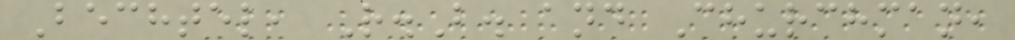Bechtel, R.B. and Churchman,
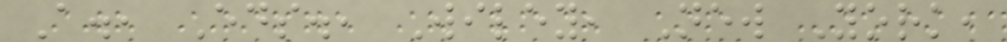A., Eds., Wiley, New York,
